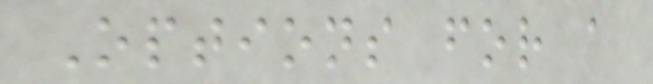Options for a
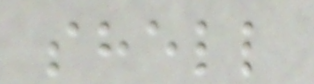shell
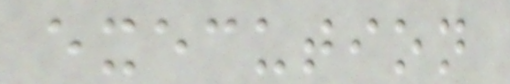execution
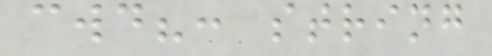cwd?: string
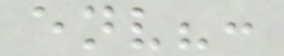env?:
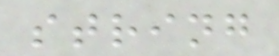string
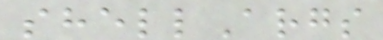shellArgs
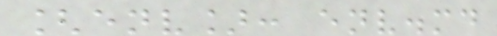[env]: env.md
